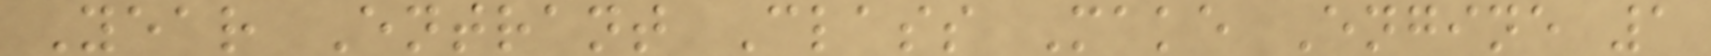Year Entrant Class Make Engine 1
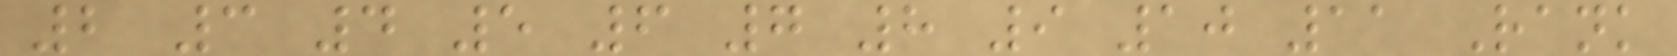2 3 4 5 6 7 8 9 10 11 Rank
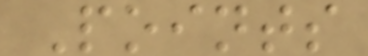Points
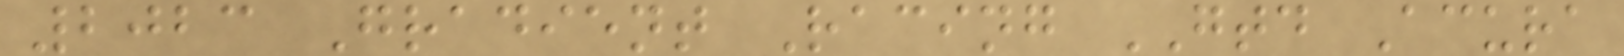2023 Gradient Racing GTD Acura
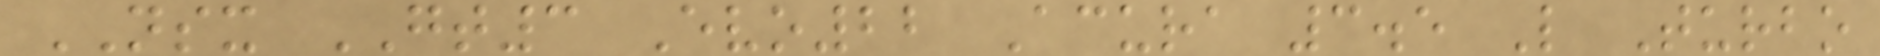NSX GT3 Evo22 Acura 3.5 L Turbo
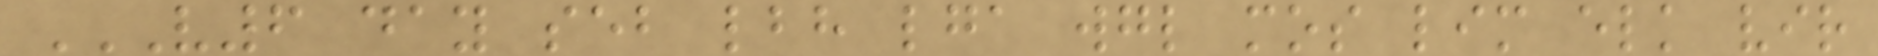V6 DAY SEB LBH LGA WGL MOS LIM ELK VIR
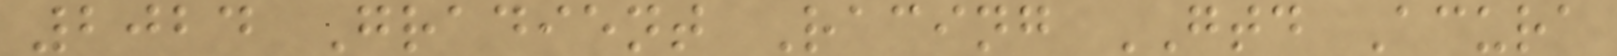2024 Gradient Racing GTD Acura
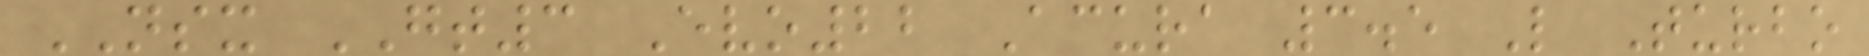NSX GT3 Evo22 Acura 3.5 L Turbo
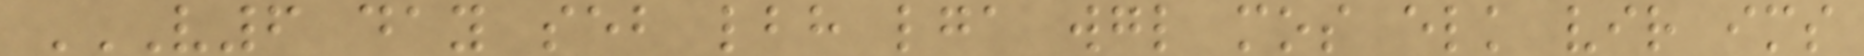V6 DAY SEB LBH LGA WGL MOS ELK VIR IMS
